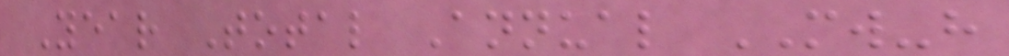Year Total Annual MW-h
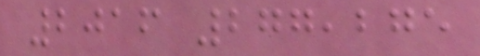2016 277,275
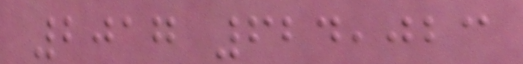2017 624,023
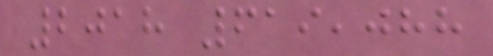2018 619,088
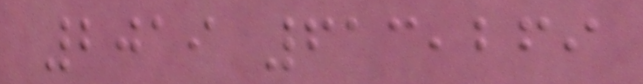2019 613,269
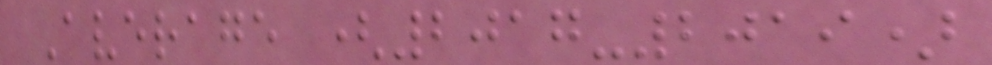Average (2017-2019)
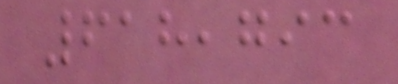618,793
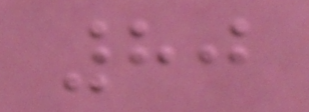80
